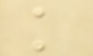k
